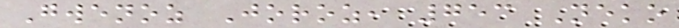Gwenoz Joroz, 753 Neko
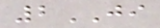2JI
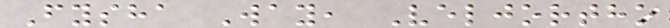Fysha Way, Veljortho
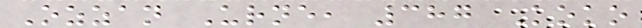Ozzan Urne, 387 Koko
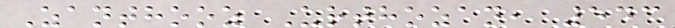Zanthooz Urthozan, 543
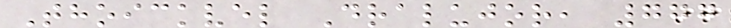Thoickvel Dralujor, 777
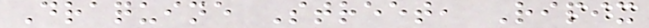Draquine Street, Ripix
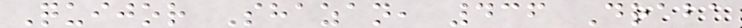Quijor Shazan, 436 Draba
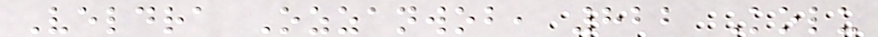Veldra Ozzanwob, 822 Kolu
